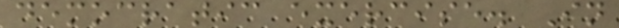democratic exercise. In
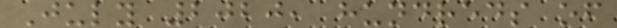July 2020, hundreds of
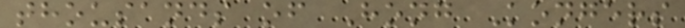thousands of Hong Kongers
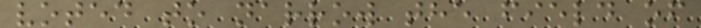voted to narrow the field of
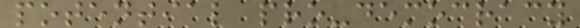potential pro-democracy
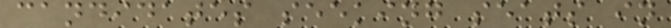candidates seeking seats in
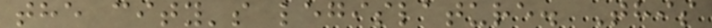the city's legislature. This
